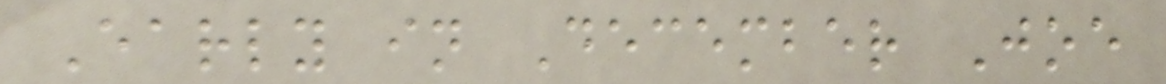Early in December Joe
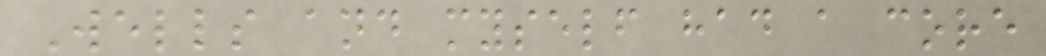Wells and myself had a core
